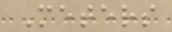Meters
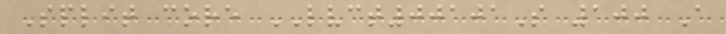Split core LVCT00101S 100 A
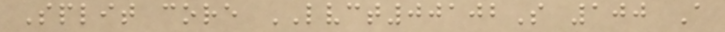Split core LVCT00102S 100 A
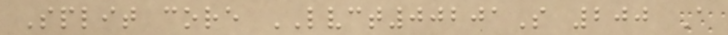Split core LVCT00201S 200 A
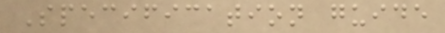Specification guide
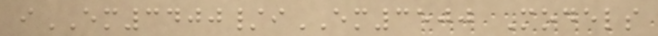iEM3400/iEM3500 Models
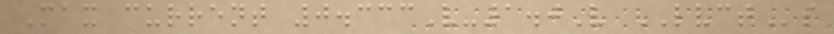Max current 0.333V-1.0V LVCTs
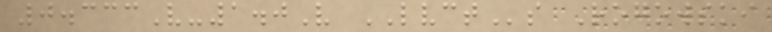0.333V-1.0V LVCTs Rogowski
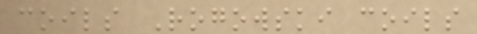coils Rogowski coils
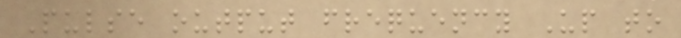Pulse output frequency Up to
